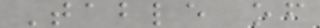Table of
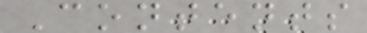Contents
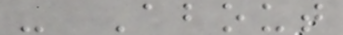- About
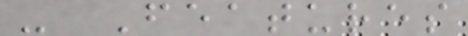- Features
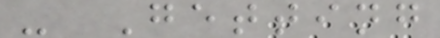- Getting
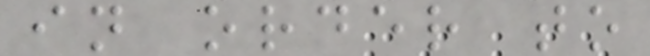in order to
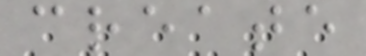create
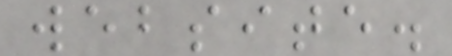website.
